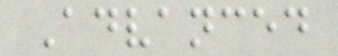Advanced
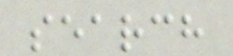search
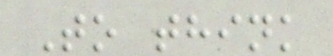To think
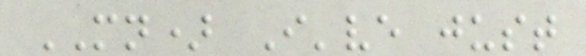MN) I've just
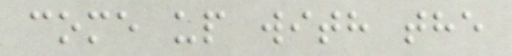come up with the
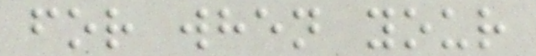for when your
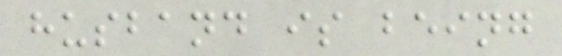husband is being
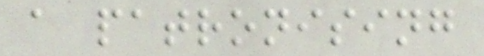a patronising
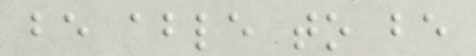be able to be
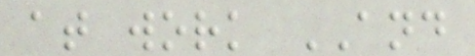at work AND
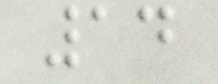14
